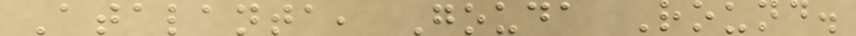Atalanta, Gouda Round.
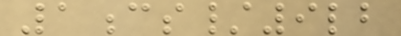1cs/9lb
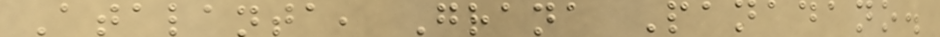Atalanta, Grana Panadano.
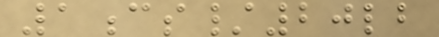1cs/20lb
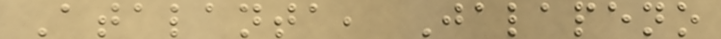Atalanta, Jalapeno
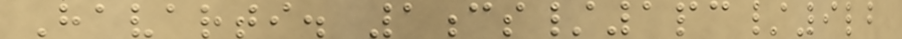Havarti. 1cs/1pc/9lb
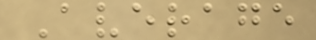Average
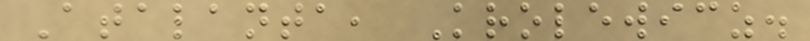Atalanta, Krolewicz.
